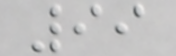99
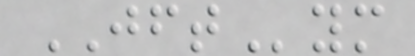JFTym
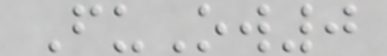FuOw0
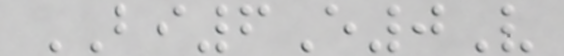BI6E0V
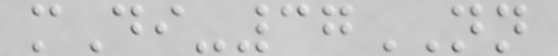mDi-37NN
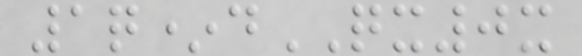1q*dQX0x
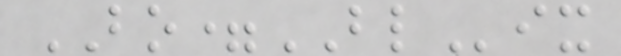BO=BLix
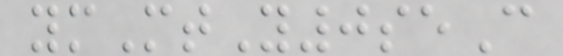ymMtY0seC
